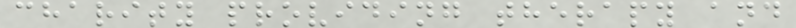charity providing therapy and
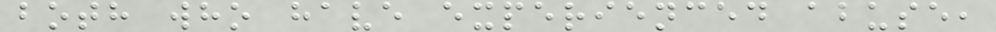both who have experienced abuse,
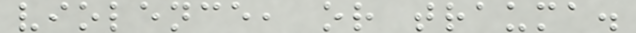violence, or trauma.
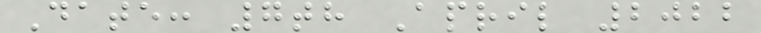Date: 7th April 2022
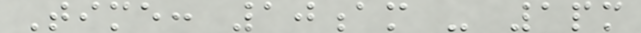Time: 10am - 1pm
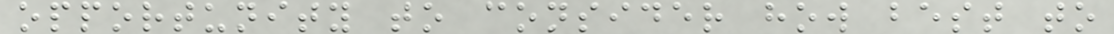opportunity to consider how best to
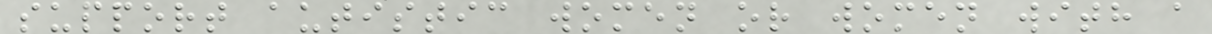support autistic women or women with a
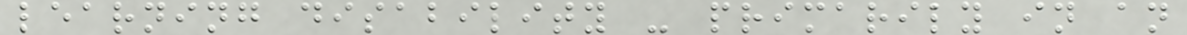learning disability - primarily in an
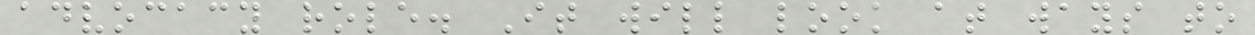advocacy role. It will look at ways to
